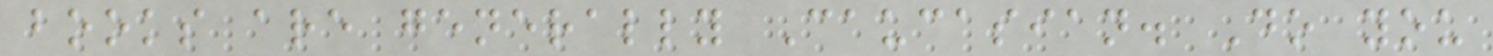books are generally Caucasian. Do you
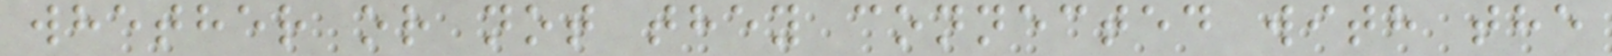whether or not they connected with the
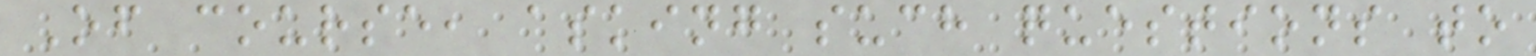Of course, asking such questions to
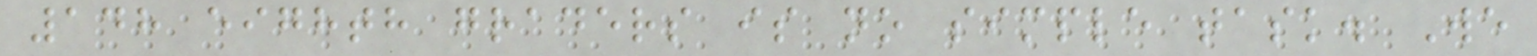148 eighth graders is no simple task. We
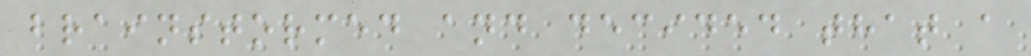brainstormed and decided that a
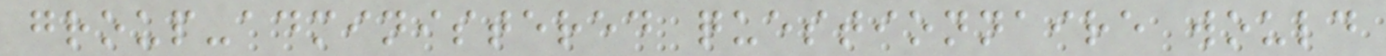group-administered questionnaire would
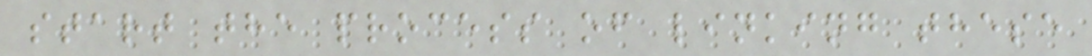start the process of linking these
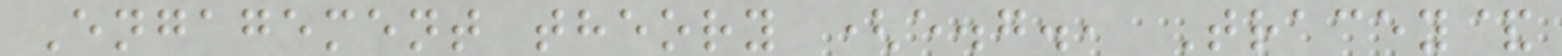Engagement theory (e.g., Tracey&
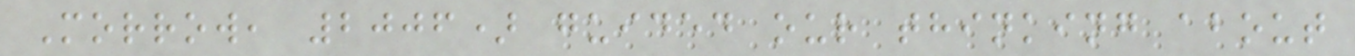Morrow, 2006) guided our thinking about
